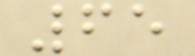65
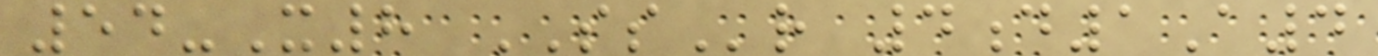54-X8 SSr 4d1A4
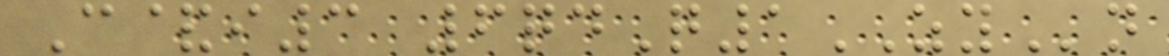C&i3 6qdQ1ZYn
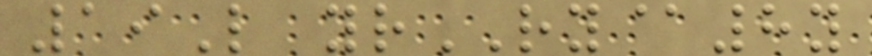19L yrRY@8y
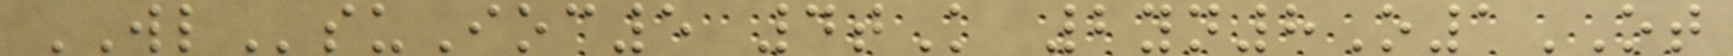WLsuIoc5 4tK 2yn8O1OT
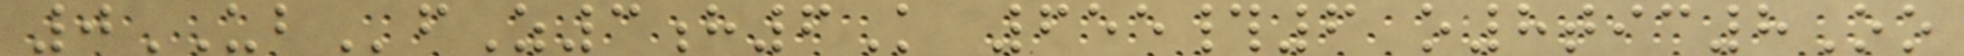0UBfZ3h6K 655#6 o8tic8Oo
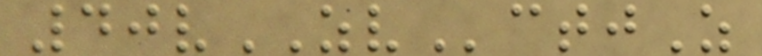40vZVctjZ
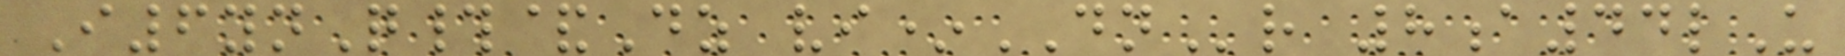I6ynQ#&Dz vi*DNr 8a44lU
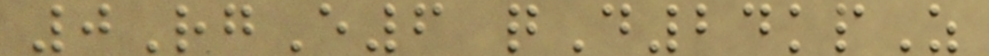0RgE6 qD24kpZ
